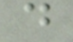d
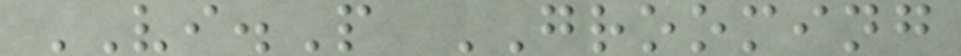VI.P GROOMING
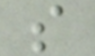s
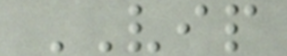VIP
